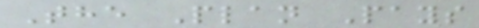The Plan Pays
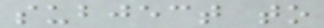subject to
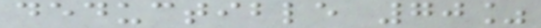deductible 70%
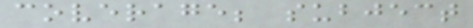coverage; subject
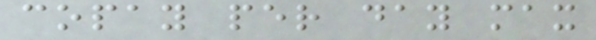copay per day max
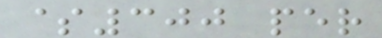$300 per
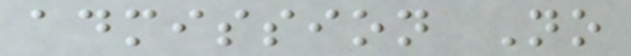admission No
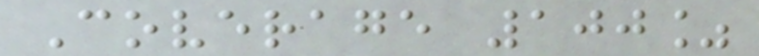Coverage 100%
